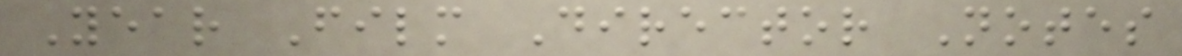Year Film Director Notes
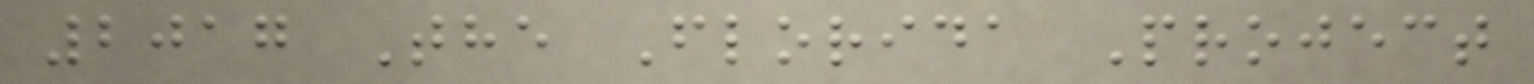2017 The Florida Project
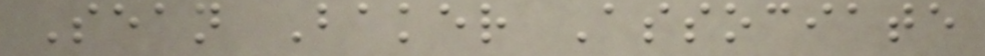Sean Baker Associate
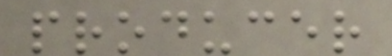producer
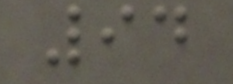94
